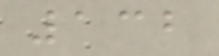132
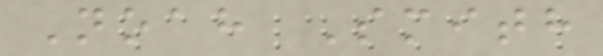Noah Smith
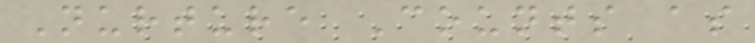Nurture Counts as
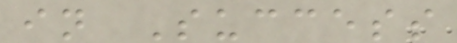in Success
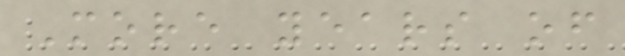More years of
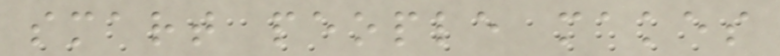smart people makes
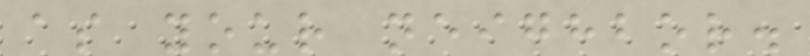as your neighbor.
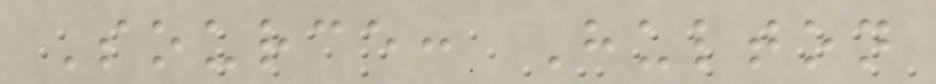Source: Hulton
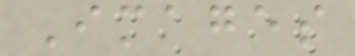Images
